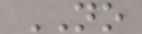NO
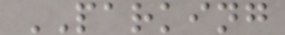PARKING
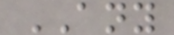ANY
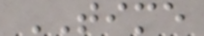TIME
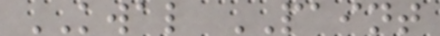KWAL PAINT
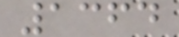1364
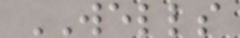WELLS
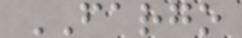FARGO
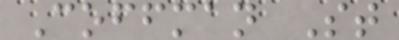Coffman St
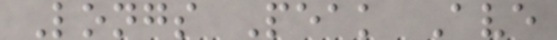Longs Peak Ave
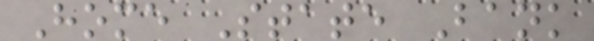Home State Bank
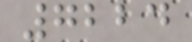7224
